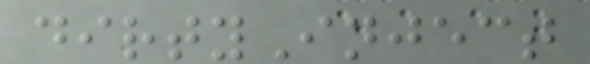dirtyInject
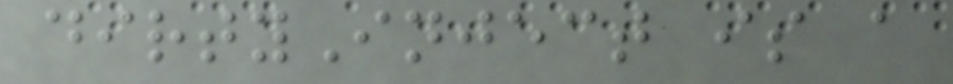dirtyInject is a
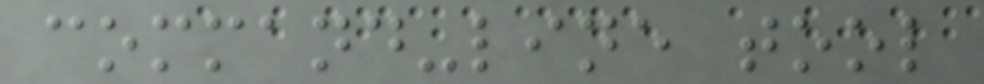command-line tool
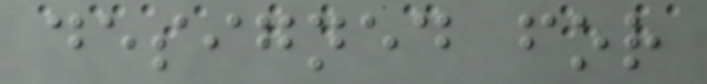designed for
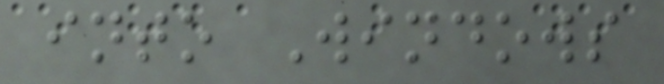into Windows
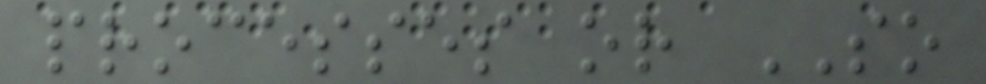processes or SO
